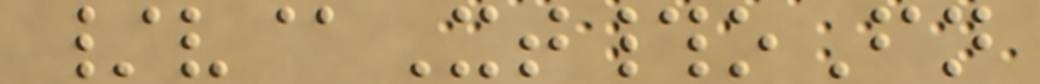/v@Xt#oFn
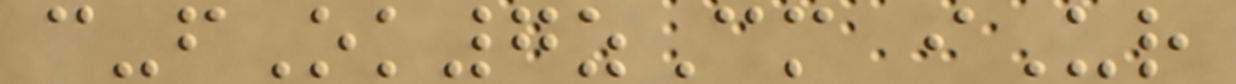c-fOk7zCm iUr
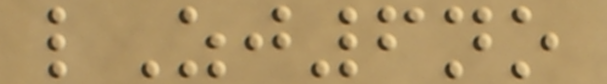lZj6no
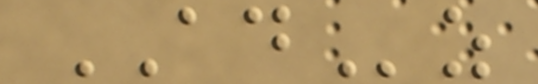ADz
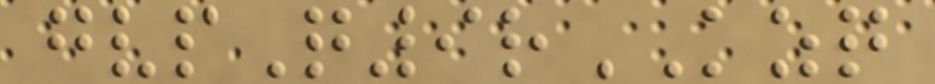gvpQ9rKZQ
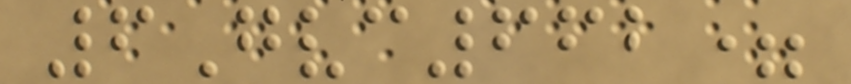6Gvc662=
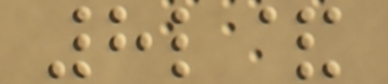8l&
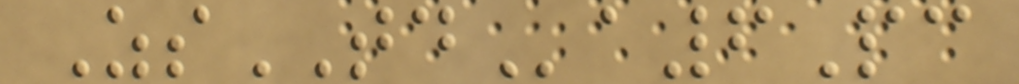ZsTDa6Pc
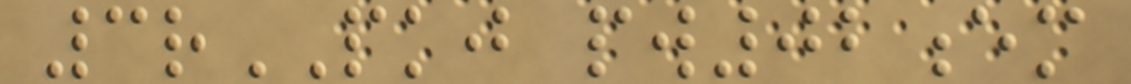3rPKJ pw02em
